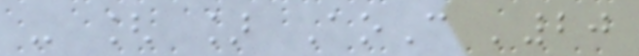- [ ] AoC '20
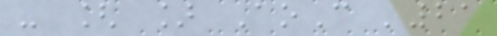- [ ] AoC '21
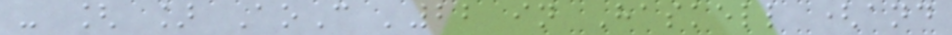- [ ] AoC '22 in Haskell (and
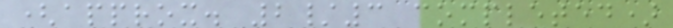(approx. 2/3 completed)
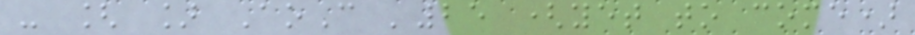- [ ] AoC '25 (yet to come)
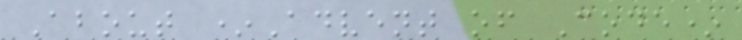About *Advent of Code*
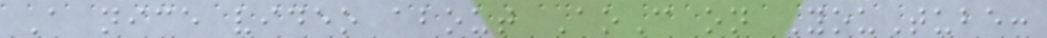A nice video about AoC on YouTube:
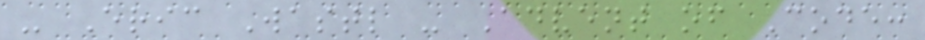- Eric Wastl - Advent of Code:
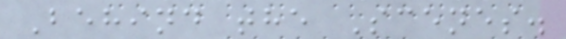Behind the Scenes.
